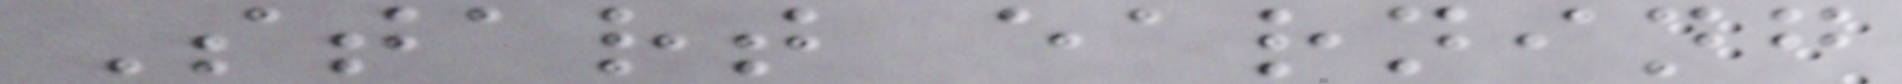Start earning
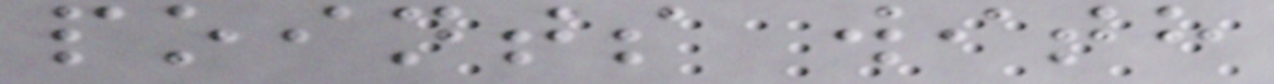points with
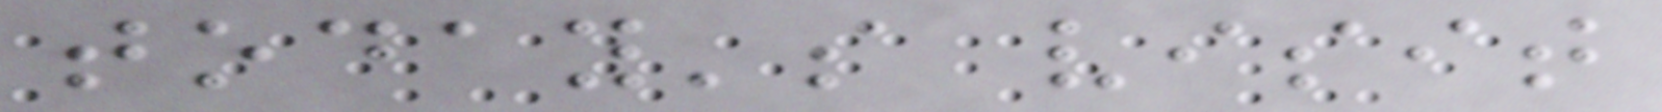today's visit
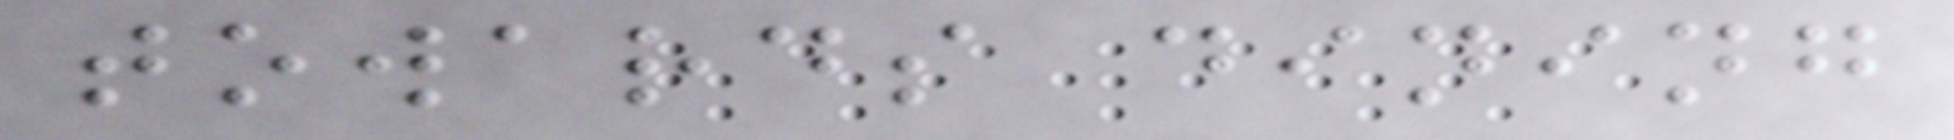towards dining
